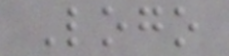Logo
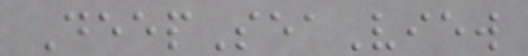DeepSeaView
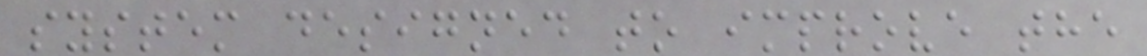system designed to improve the
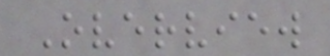Overview
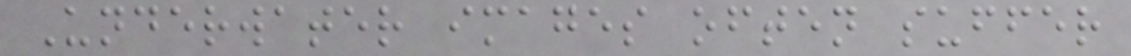Underwater images often suffer
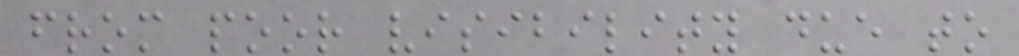from poor visibility due to
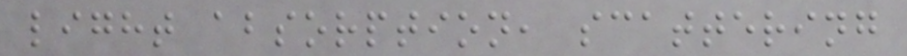light absorption, scattering
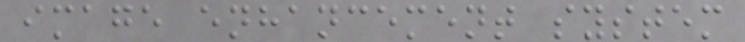image enhancement system
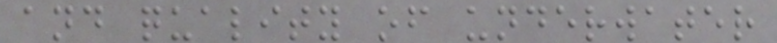and quality of underwater
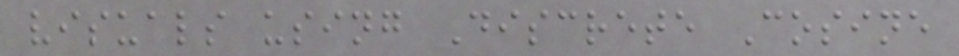visuals using Discrete Cosine
